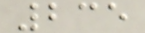235
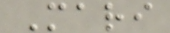Mari
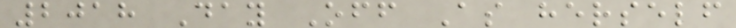2018 Day Off As herself
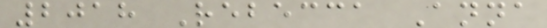2018 Rebecca Anna
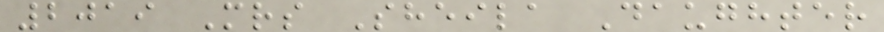2019 Mrs Sheila Daughter
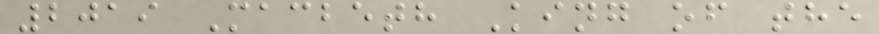2019 Macbeth King of the
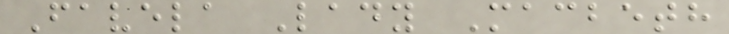Favela Lady Macbeth
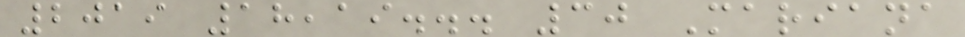2019 18,19... 30 Mariana
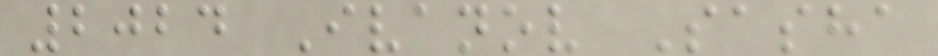2024 Ivanov Sasha
